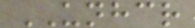UNHCR
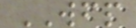WFP
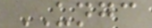UNGC
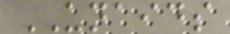UNAIDS
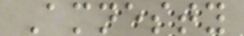Amnesty
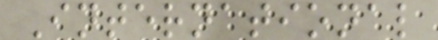International
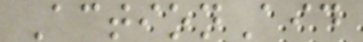ActionAid
